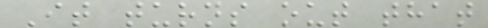It turns out that
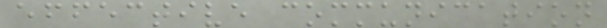effective communication
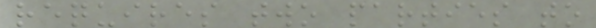requires two parties to
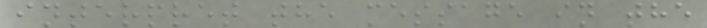interpret the message in the
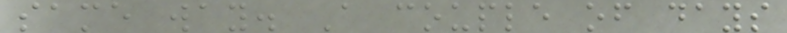same way. A couple of days
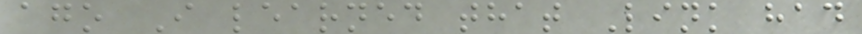ago I learned that Link had
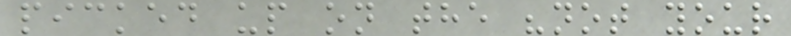picked up on the "not your
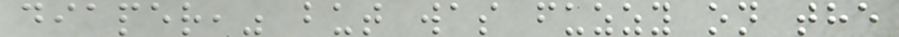diaper," but was fuzzy on the
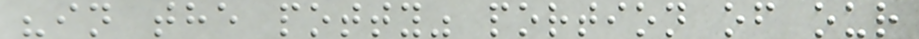"in the potty" portion of our
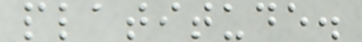platitude.
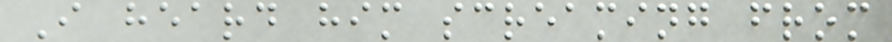I heard him screaming from
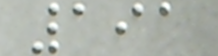191
